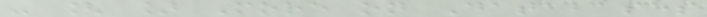- [ ] More on Databases
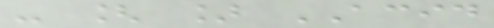- [ ] ACID
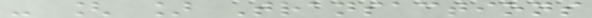- [ ] Transactions
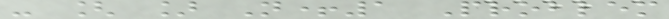- [ ] N+1 Problem
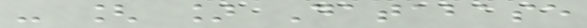- [ ] Database
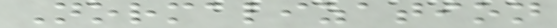Normalization
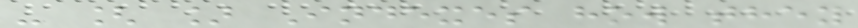- [ ] Indexes how they
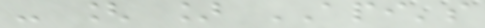- [ ] API's
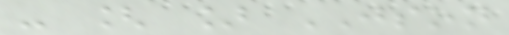- [ ] JSON
